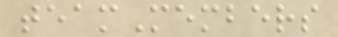teamMembers
